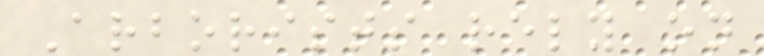Arborists rely on
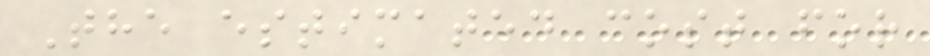The estimated cost for
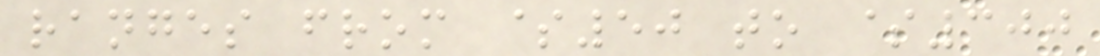ranges from $50 to $300
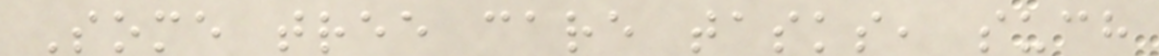Some tree care tasks, such
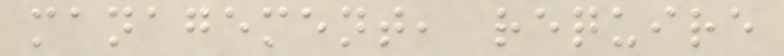management, require
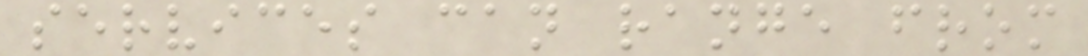services can range from
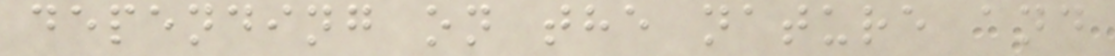depending on the nature and
